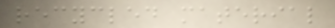recycled material
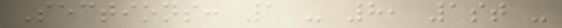Sections: 1 - 8, 1st -
